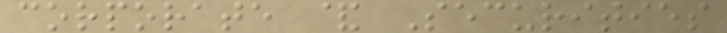corporate & Securities
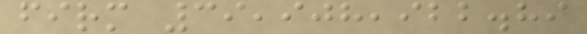firm 39,908,922.89
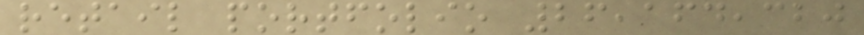retail portfolio 26,164,320
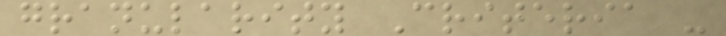granularity Criteria -
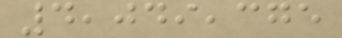4,049,375
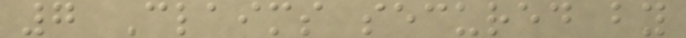7 Claims secured by
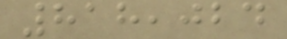818,024
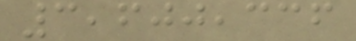3,600,336
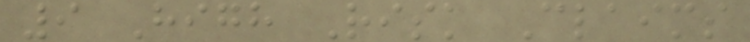9 High Risk Claims
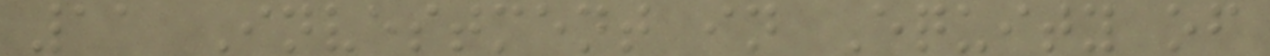11 Investment in Equity of
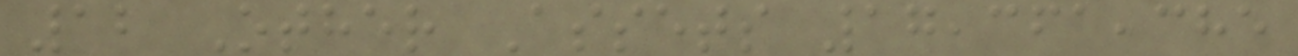12 Other Assets 17,361,385
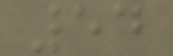54
